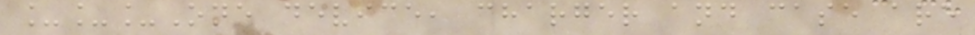___One device, charger and case are
